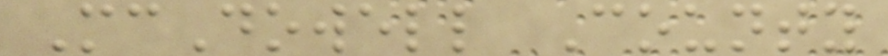McDowell County
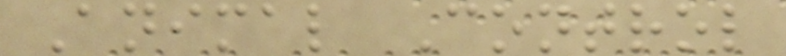Animal Control
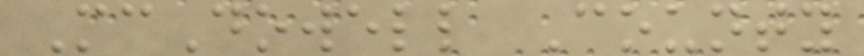McDowell County
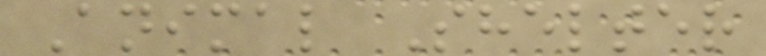Animal Shelter
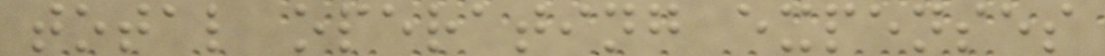total operating expenses
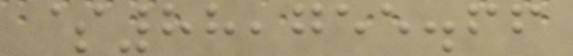$88,755.66
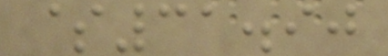$31.90
